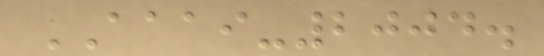AAAI-2004.
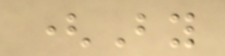(By
